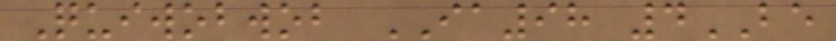Quiwobwob IA98 4BE
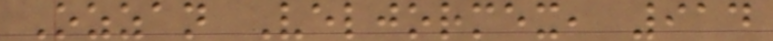Ozzan Veljormex, 914
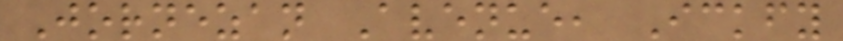Jornezan Avenue, Ickfy
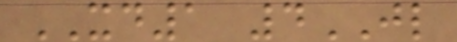XD1 4JL
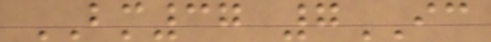BM37 7IC
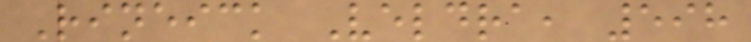Rineick Veldra, 598
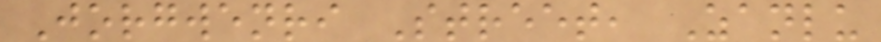Jorgwenri Street, Zanlu
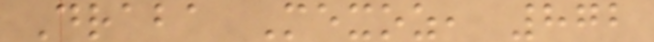Draba Mexoz, 872
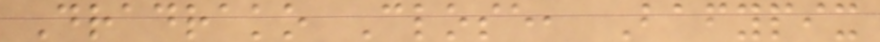Dradrako Close, Bafypix
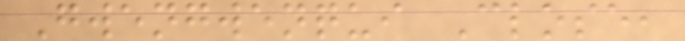Gwengwenqui Close,
